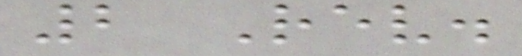2 Rev.
